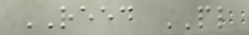REED PL
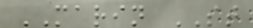MARIN ST
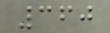360
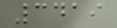3419
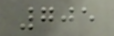705
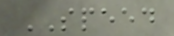SPEED
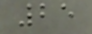25
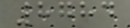8784
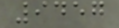9457
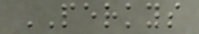PERKYS
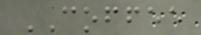COFFEE
